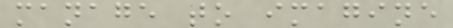manage to imagine
